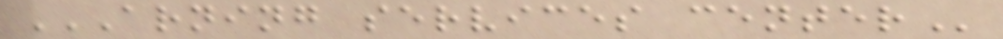ARNING SERVICES CENTER
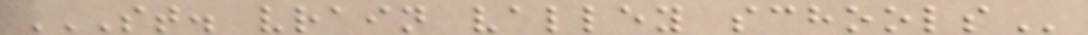ST. VRAIN VALLEY SCHOOLS
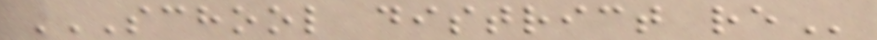SCHOOL DISTRICT RE
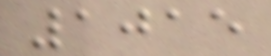1015
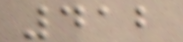412
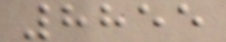8855
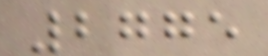2775
